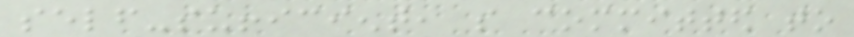self-sufficient, so committed to
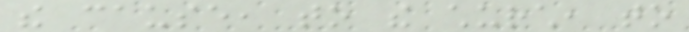the cause, to the church, to
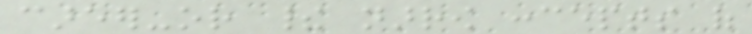career-or their narrow concepts of
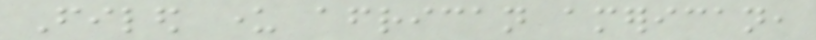Filed under african american,
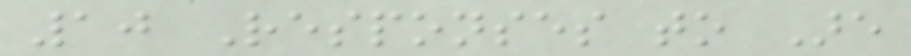10 Responses to Are
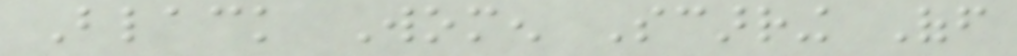Black Women Scarring Off
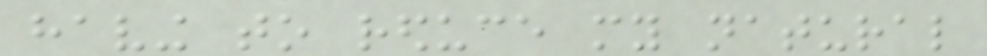having to reduce my natural
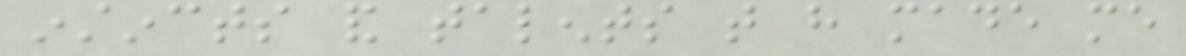instincts and talents that have made me
